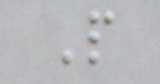P
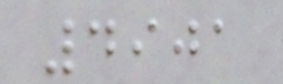4901
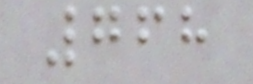768
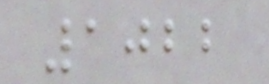1022
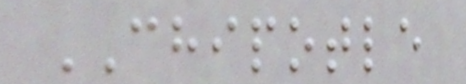CHIPOTLE
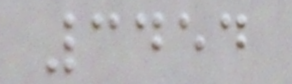3454
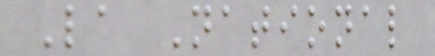La National
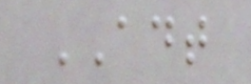ADT
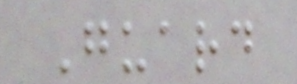Guard
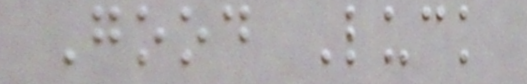Good Luck
